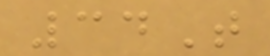34T
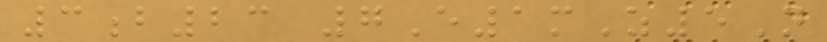3b23 7E1mZ5N
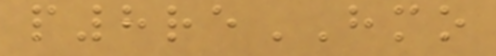p8reHMO
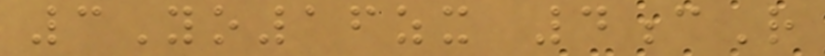3Yo16zx 4cR
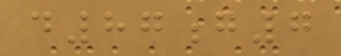d87g7
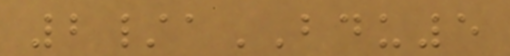2/aBDU5
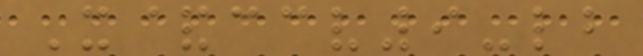X&ccv9-lb
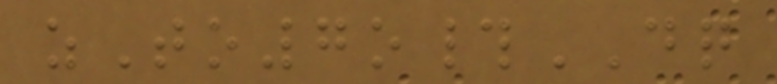zTo7o#DQ
